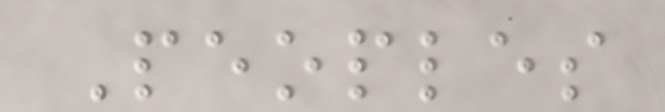Peoples
